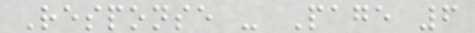Response - Page 6
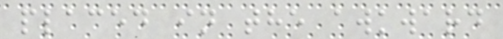placed in the awkward
